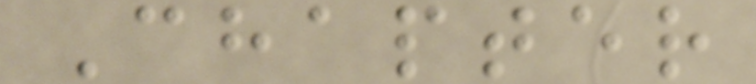Chapter
